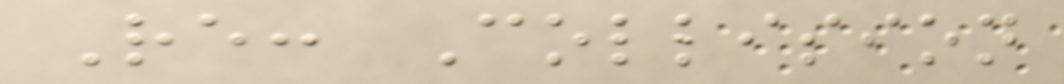Re: Collision
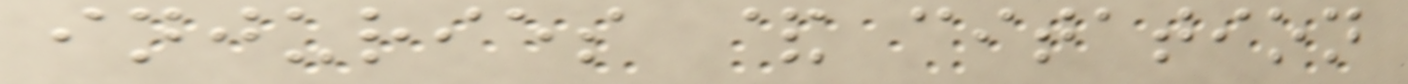injuries & citation
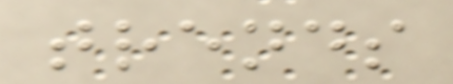trends
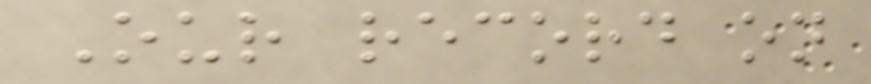Our record on
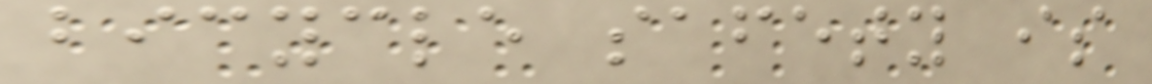bicycle safety is
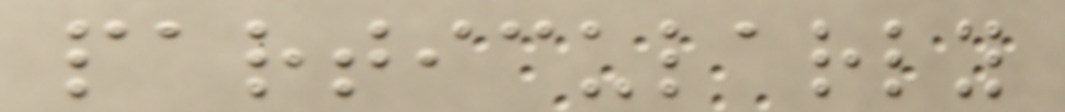particularly
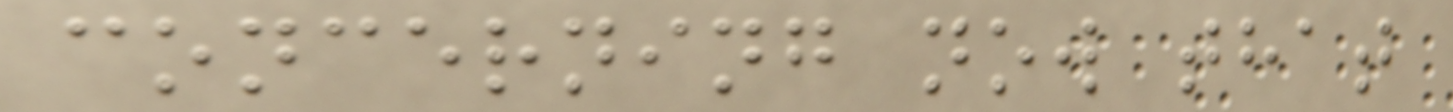concerning now that
